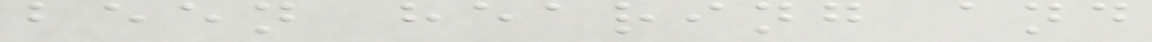been hearing and
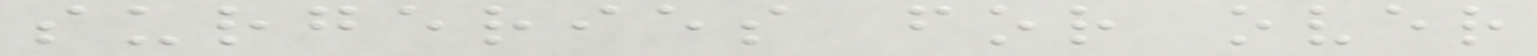surgeries for over
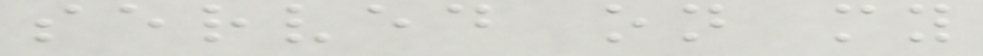served on my
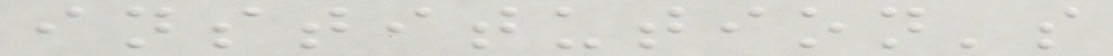institution's
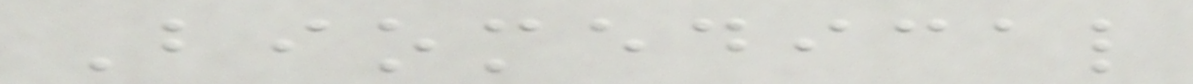Biomedical
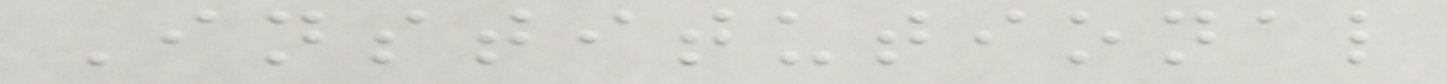Institutional
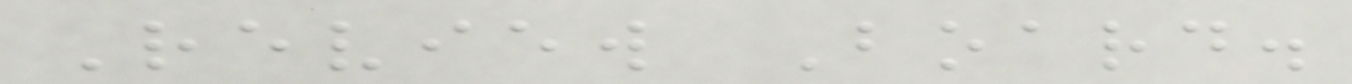Review Board.
